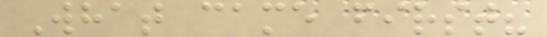What came first?
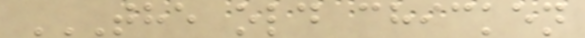THE OLD CHICKEN
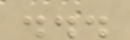...
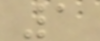1
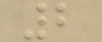2
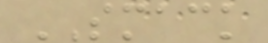SMACK
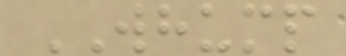WHUMP
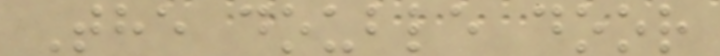The double door
